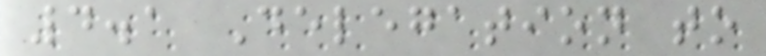4.1 Delegation to
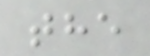the
